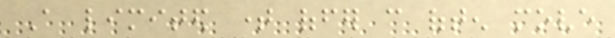A limited time offer can often move
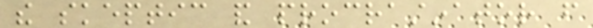the skeptic and procrastinator from
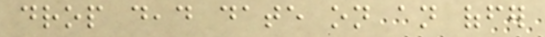drop dead date on an offer
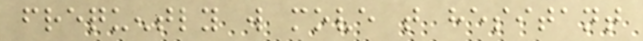frequently will move that hesitant
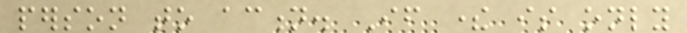person to action. If there is only
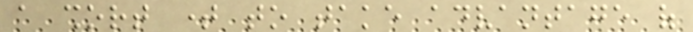a short time to take advantage of
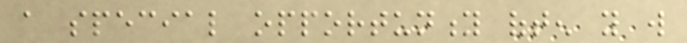a special opportunity often you will
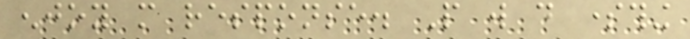enjoy more response. People will do something
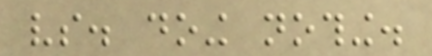vs. doing nothing.
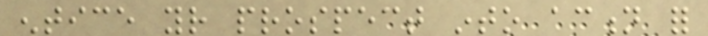entice your prospect into action for
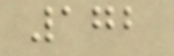172
